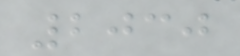2030
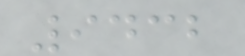9432
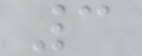3
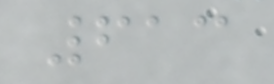613
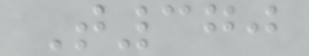T370
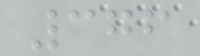376
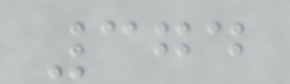374
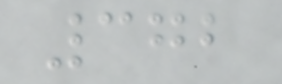372
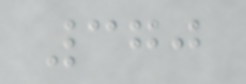370
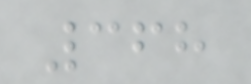368
